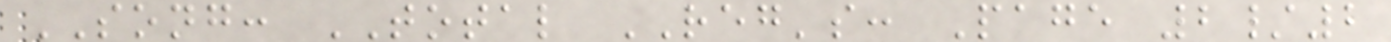SONG: TOTAL REG's: Page 2/2
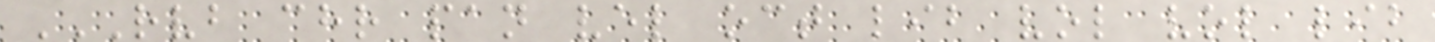RVB CHR PAN VEL OCT LIB VOL VOL LIB
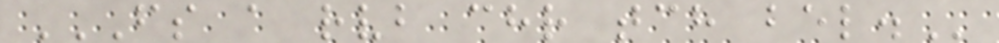FS A RVB CHR TCH BEL.
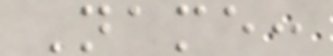Name:
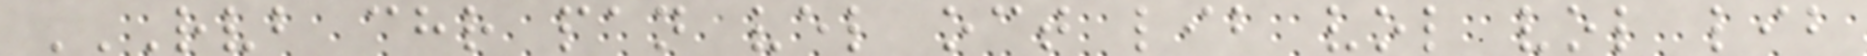RVB CHR PAN VEL OCT LIB VOL VOL LIB
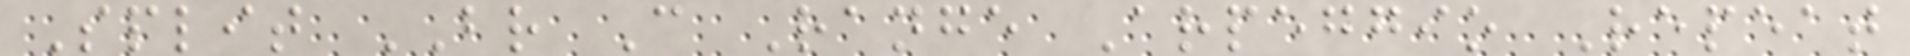Split BR C Range Arpeggio Repeat
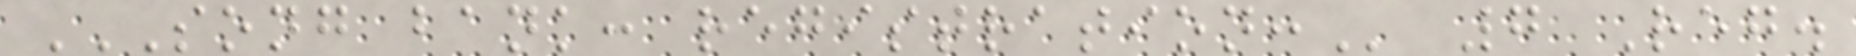SONG BANK: REGISTRATION: 7 Reg.
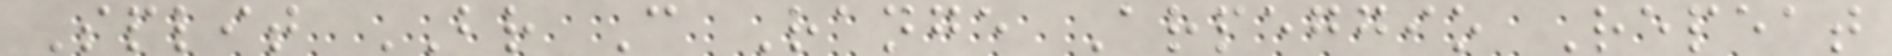Split BR C Range Arpeggio Repeat
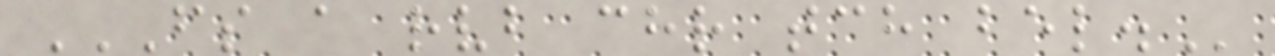FS A RVB CHR TCH BEL.
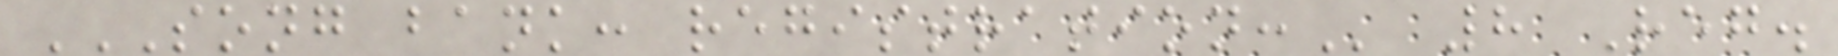SONG BANK: REGISTRATION: 8 Reg.
